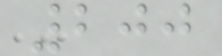200
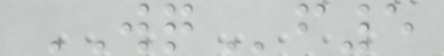WQf5
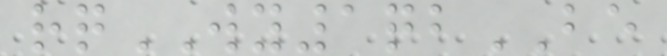rqWY1qbBE
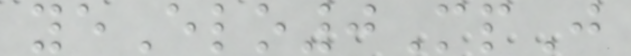yeElo0MpJ
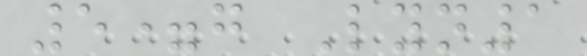5=g Lyn1
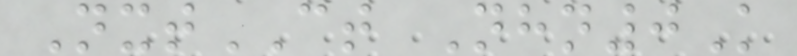NxtCT Nhn0K
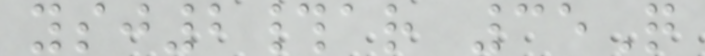ysj2#ar 35Q
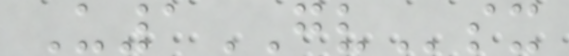U1GVsx
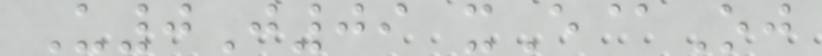U0J09 xE@Oj
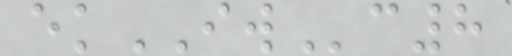ekIWc8
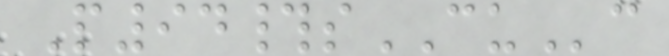P94#sCUc
